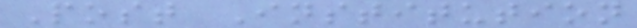Post Institution
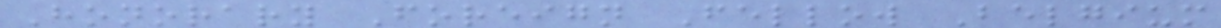Honorary Foreign Fellow Belgium
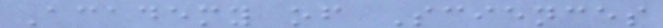Academy of Sciences
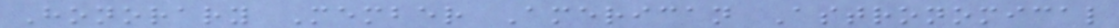Honorary Member American Astronomical
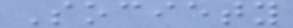Society
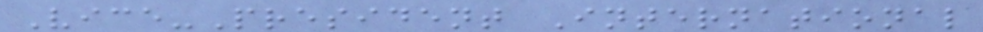Vice-President International
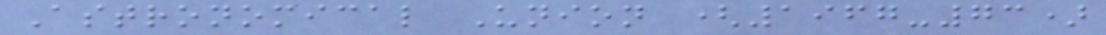Astronomical Union (1967-73)
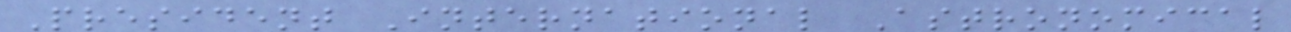President International Astronomical
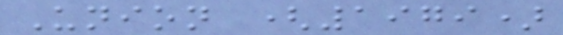Union (1979)
